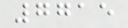7715
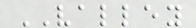VALLEY
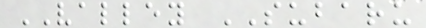VALLEY SUBARU
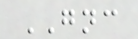GNC
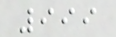999
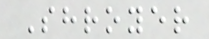Shroyer
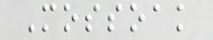Mossoak
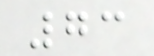73
